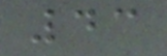43
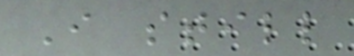I still
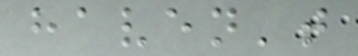haven't
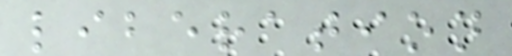liberation
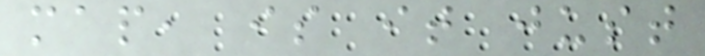map, is it just
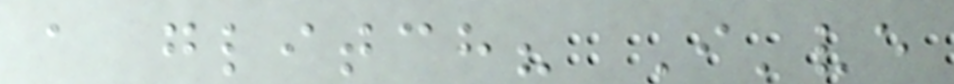a glitch? I've
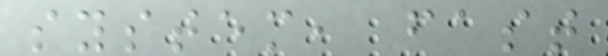system, fast
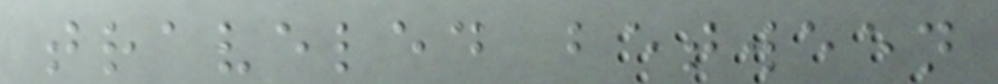traveled between
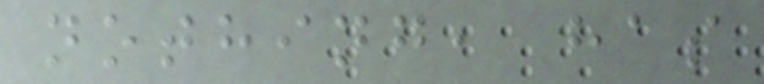nothing, has
